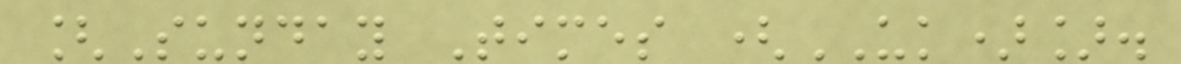[Sunday Times (UK)].
